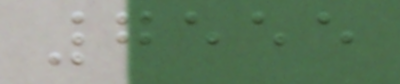7555
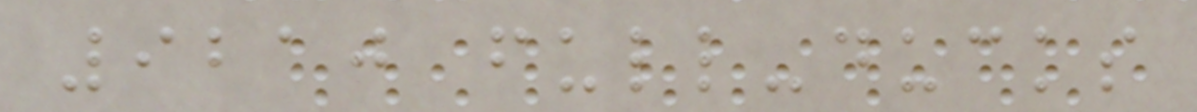9210 full-ducks
